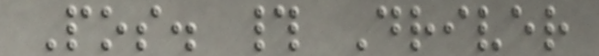Pos. # Driver
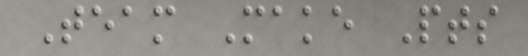Team Make Pts
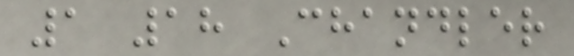1 18 Chandler
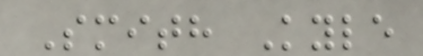Smith Kyle
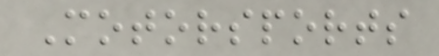Motorsports
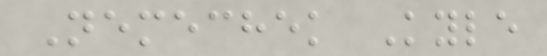Nemechek Kyle
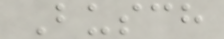Busch
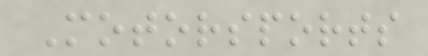Motorsports
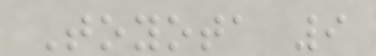Toyota 9
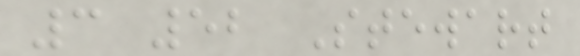3 52 Stewart
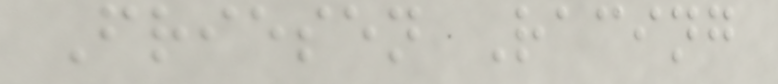Friesen Racing
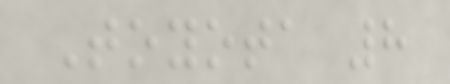Toyota 8
